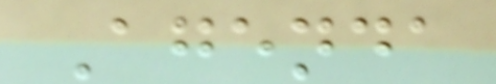Agenda
